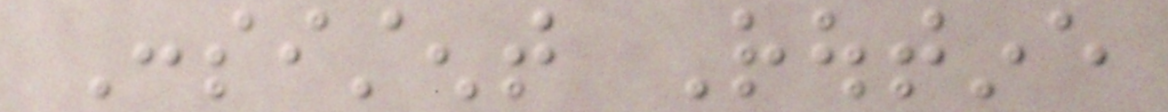Consistent Routine
